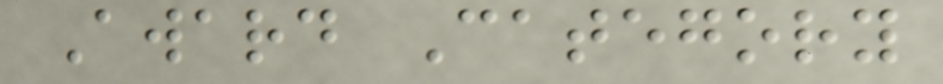Award Category
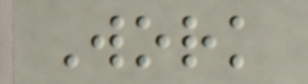Work
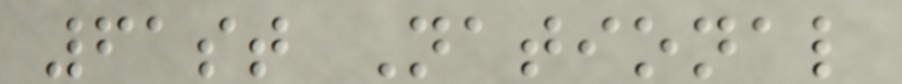61st National
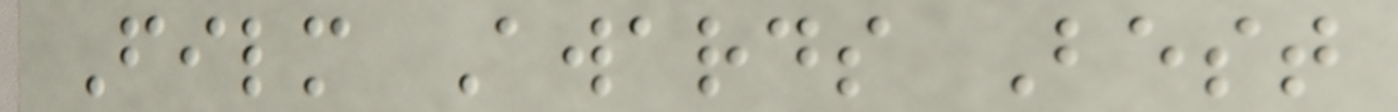Film Awards Best
